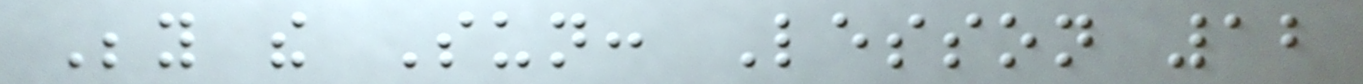Beyond the Sun: Lesson 12
